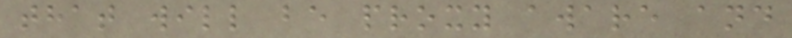that will be proxy aware and
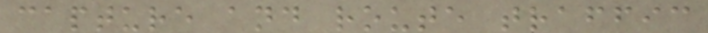capture and route traffic
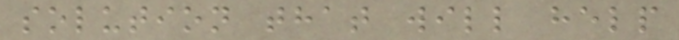solution that will help
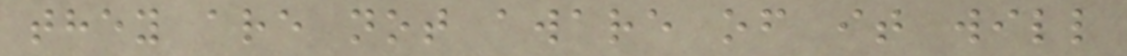they are not aware of it will
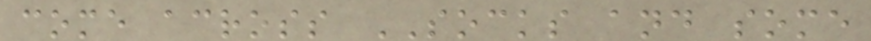come across SOCKS and some
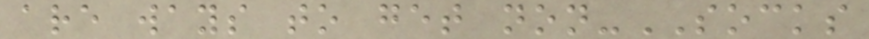are ways to get non-SOCKS
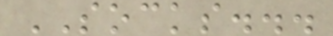SOCKS...
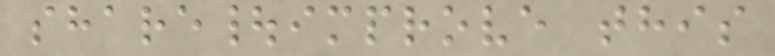share|improve this
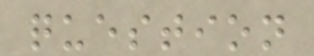question
